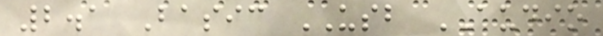2.1 Basic USB AUDIO
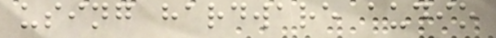using hardware audio
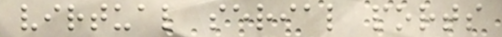virtual serial ports
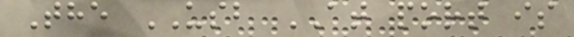The USB AT port is
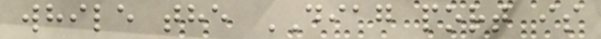while the DIAG port is
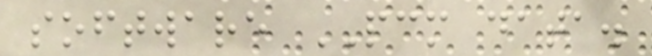software PCM data.
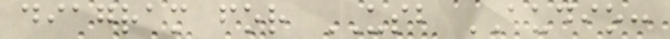diagram for USB AUDIO:
